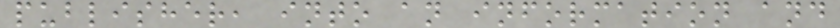publisher, into an information and
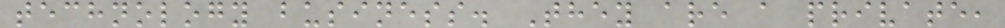technology business. They are a private,
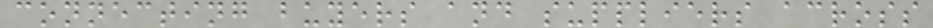connecting buyers and suppliers across
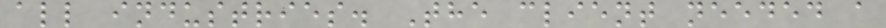all industries. The client needed a
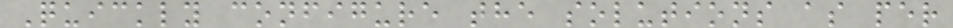Quickly configure the solutions as per
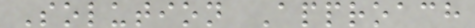Solution Approach
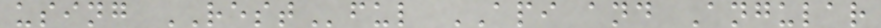using RESTful API and Angular
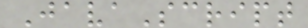JavaScript
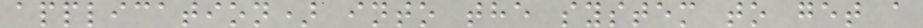application) into the system to get a
